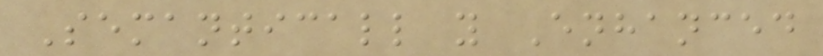Semanticall y Enhanced
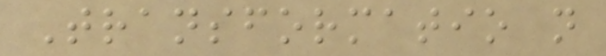Transformatio n
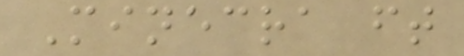Minecra ft
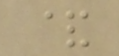&
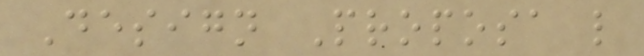Design Proposa l
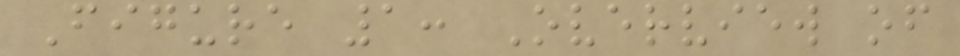Figure 1: Overview of
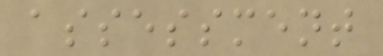assessment
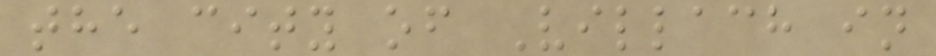the city of Villach in
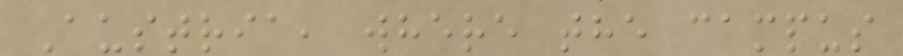Austria, where the campus
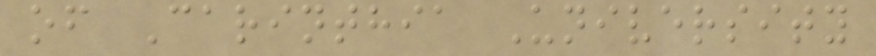of Carinthia University
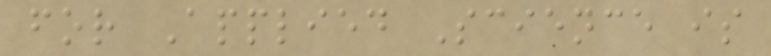for Applied Science is
